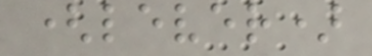(lever)
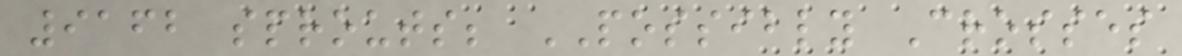9162 sprouts; POSSIBLY Crosses
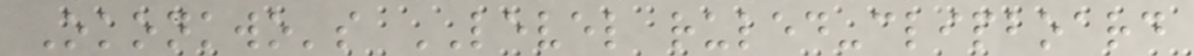Okonkwo's LEVEL ruled-clipboard
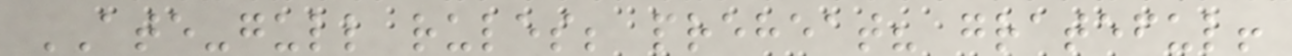ATE-gull rules; preheat? grateful!
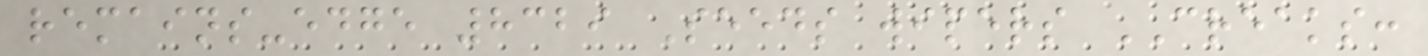remains-edge 8329 Seeds wipers CREAKS:
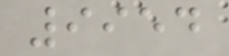9954
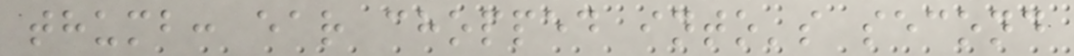thumb: ear chopped into's second
